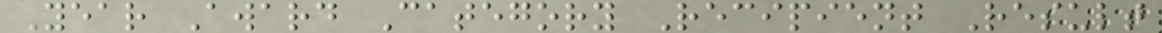Year Award Category Recipient Result
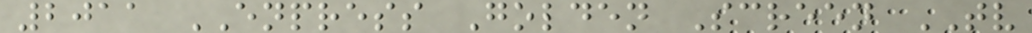2011 ENPRESS Golden Screen TV
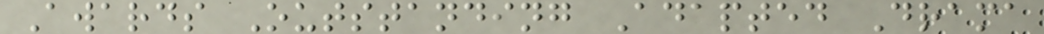Awards Outstanding Adapted Drama
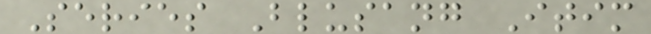Series Blusang Itim
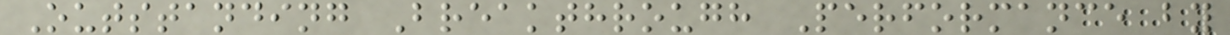Outstanding Breakthrough Performance by
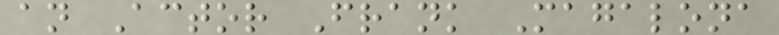an Actor Frank Magalona
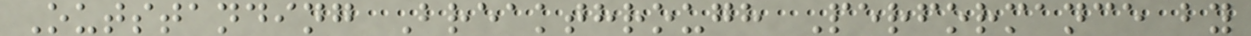Outstanding Breakthrough Performance by
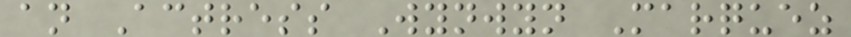an Actress Wynwyn Marquez
